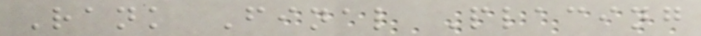Rank Final Placing
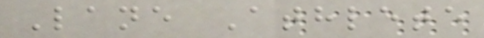Lane Athlete
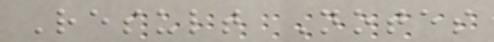Result Notes
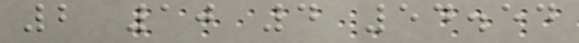2 10 4 54.54
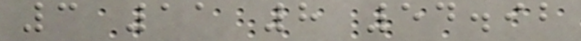3 11 8 54.92
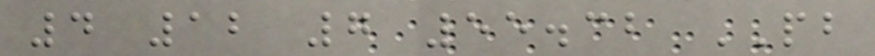4 12 7 55.32 PB
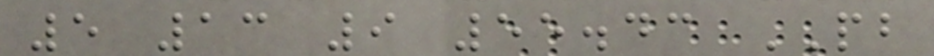5 13 9 55.43 PB
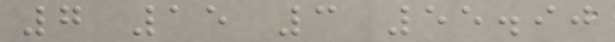7 15 3 55.90
